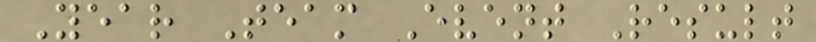Year Team Event Result
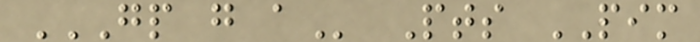GP G A Pts PIM
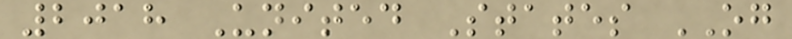2018 United States OG
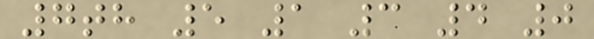7th 5 1 3 4 0
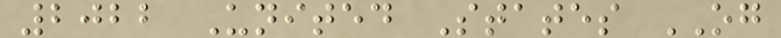2022 United States OG
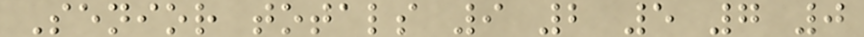Senior totals 9 2 5 7 0
